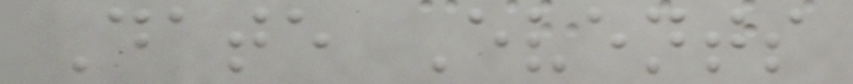Date Events
